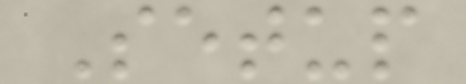Setup
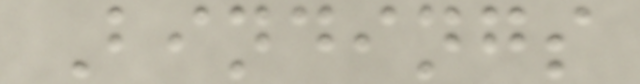Bindings
